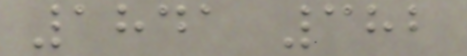1841 382
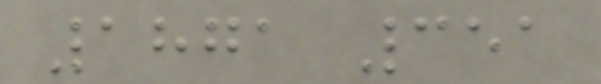1871 351
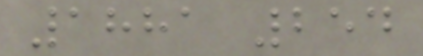1881 254
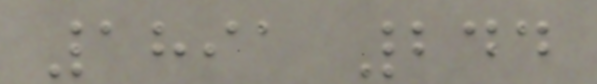1891 244
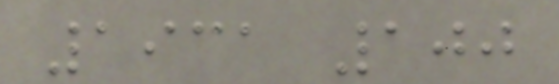1931 100
